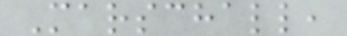Marschall,
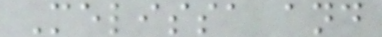Melissa and
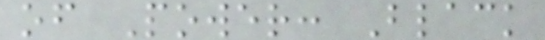of Power: Black
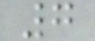7
